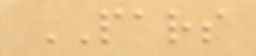PARS
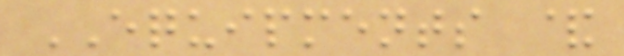EQUIPMENTS &
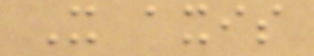X axis
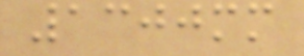1300mm
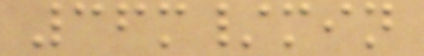36m/min
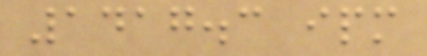1417.3 ipm
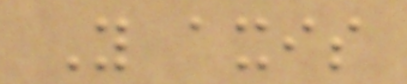Y axis
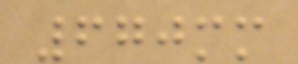670mm
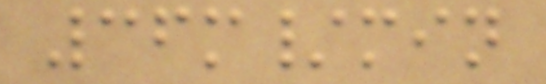36m/min
